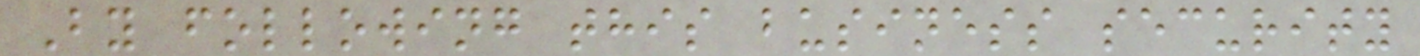By following this business security
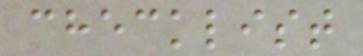checklist
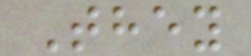They
